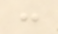:
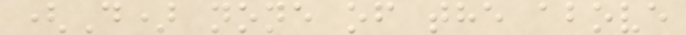(D) none of the above
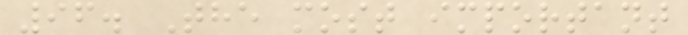96. The most important
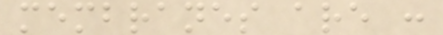membranes are :
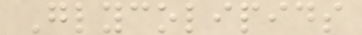Glycolipids
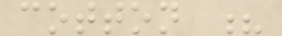cotton ?
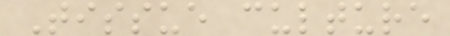Tissue culture
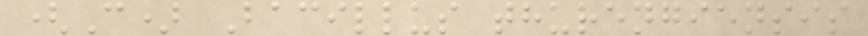(C) Bacillus thurengiensis
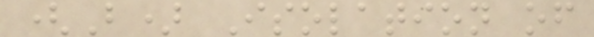(B) Isolation of
